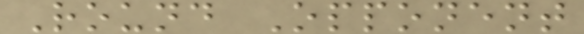Round Opponent
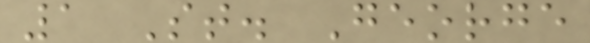1 St. George
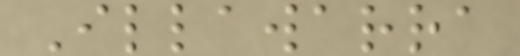Illawarra
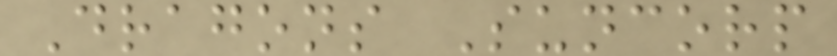Dragons Suncorp
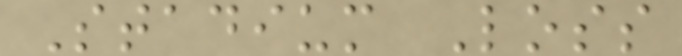Stadium Loss
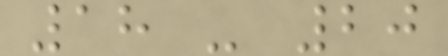18 - 20
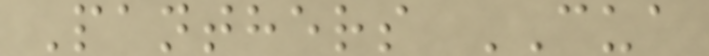Panthers CUA
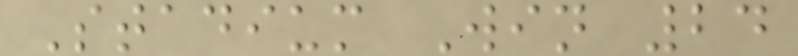Stadium Win 24
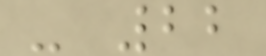- 22
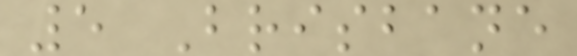5 Brisbane
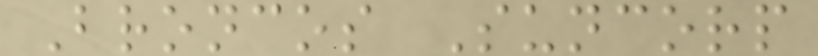Broncos Suncorp
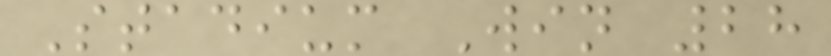Stadium Win 28
